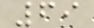69
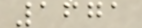1671
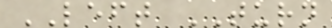LEFT TURN
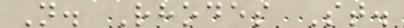N. Rhodes St.
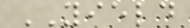YIELD
